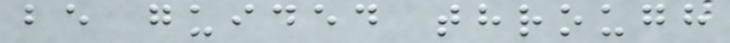be guided through
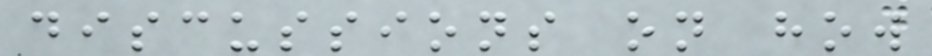discussions on how
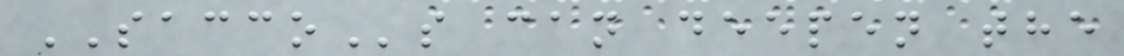SACCOs can deepen the
